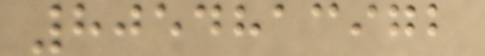8054813972
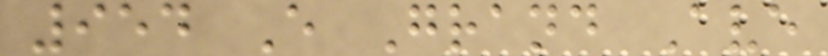954 E Grand Ave
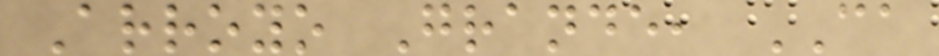Arroyo Grande, CA
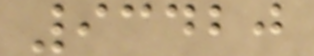93420
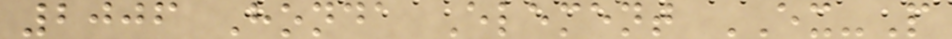2006 Honda Element EX-P
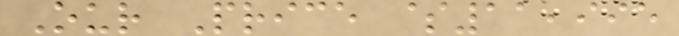Our Price $11,995
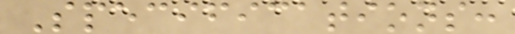Specifications:
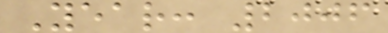Year: 2006
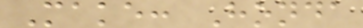Make: Honda
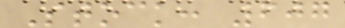Stock: 607
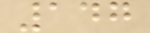147
